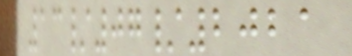13/07/2021
